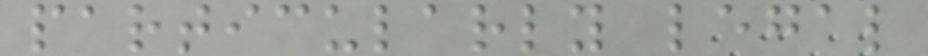particularly legal
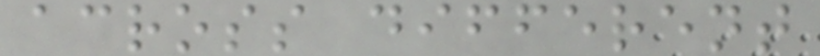across different
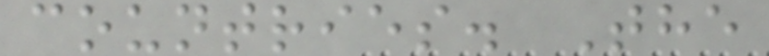countries. The
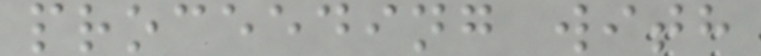proceeding with
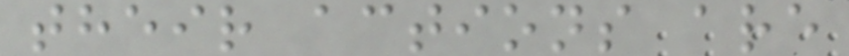their actions are
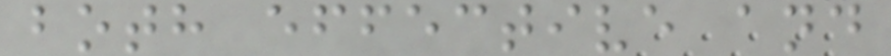both effective and
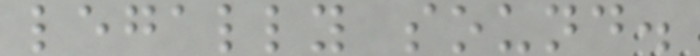legally sound.
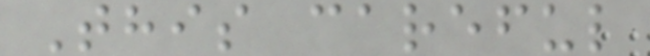This careful
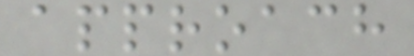approach
